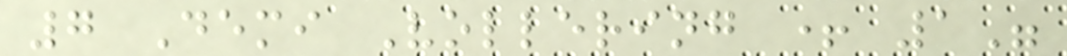7 Demi Vollering + 1"
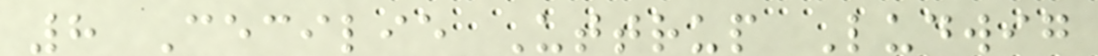8 Cecilie Uttrup Ludwig
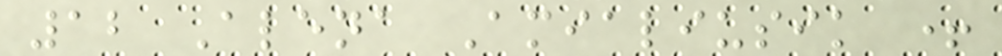12 Alena Amialiusik +
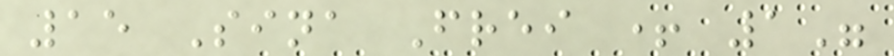15 Sina Frei + 1"
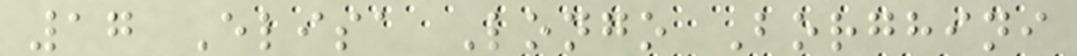17 Elisa Longo Borghini
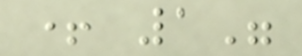+ 1"
